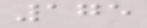175
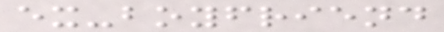ex-boyfriend
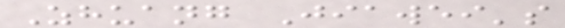Zhuang Jiawei's
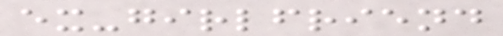ex-girlfriend
